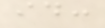id:
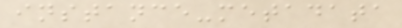instance-metadata
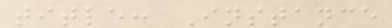title: Instance
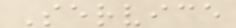Service
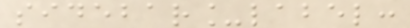sidebar_label:
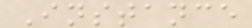Instance
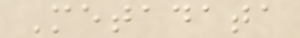Metadata
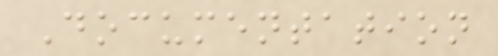Documentation
